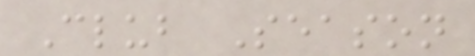Club Season
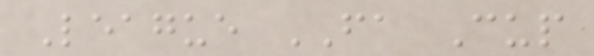League FA Cup
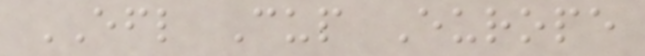EFL Cup Europe
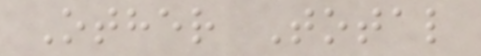Other Total
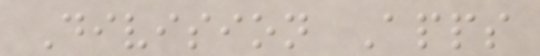Division Apps
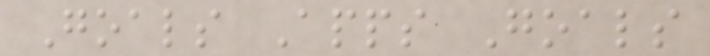Goals Apps Goals
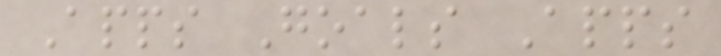Apps Goals Apps
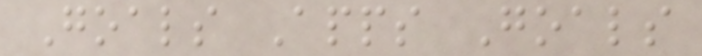Goals Apps Goals
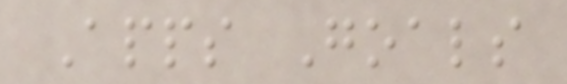Apps Goals
